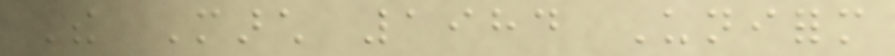The March 1984 Uniform
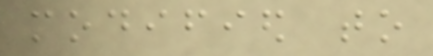modified to
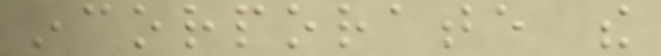incorporate the
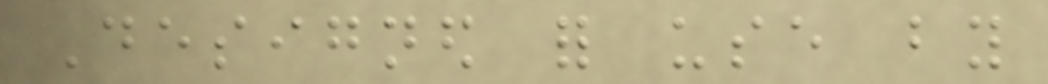Designed for use by
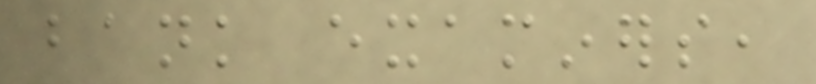bank examiners,
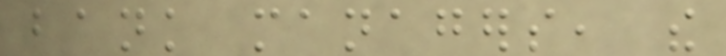bank managers, the
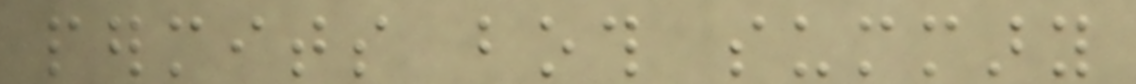permits both summary
